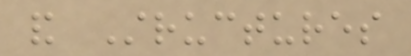and Structures
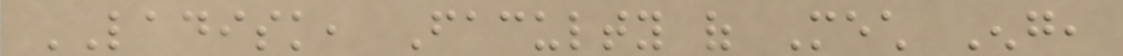LADISK, Faculty of Mech Eng,
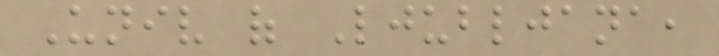Univ of Ljubljana,
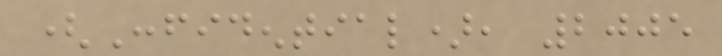(Confidential), 2005
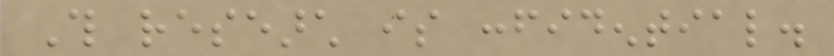This research is confidential.
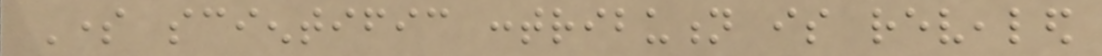Some scientific contribution is revealed
